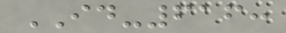ID-616:
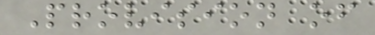Provision of
